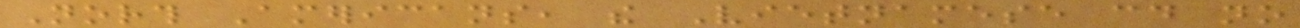North Americans, the Vietnamese could no
